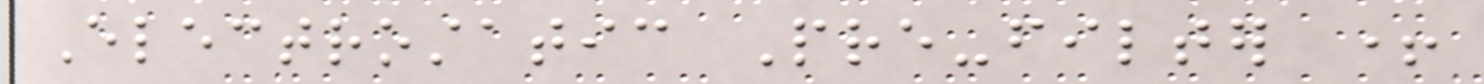Electrostatic Pre-filter +
